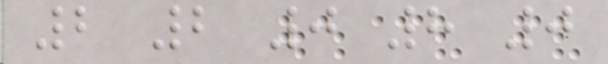2 2 0 8 0
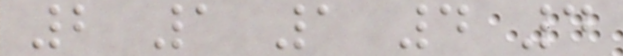2 1 1 4 4
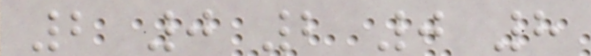2 0 2 0 8
